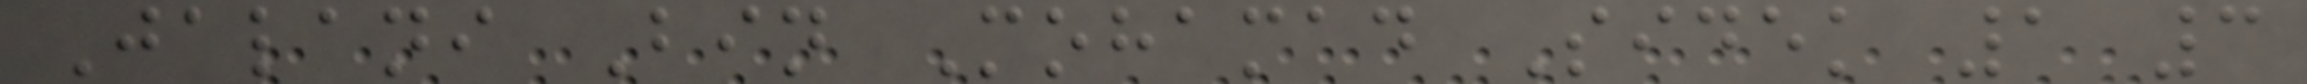Jalani Bin Mohamad Sidek 1 3
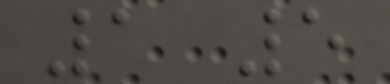1 5
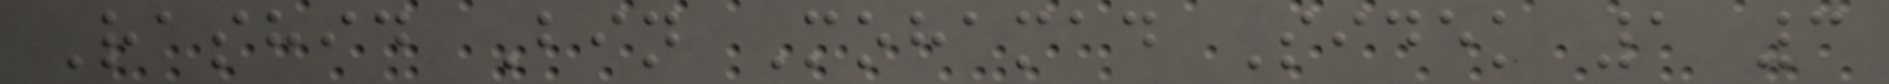Rashid Bin Mohamad Sidek 1 3
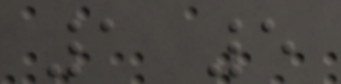1 5
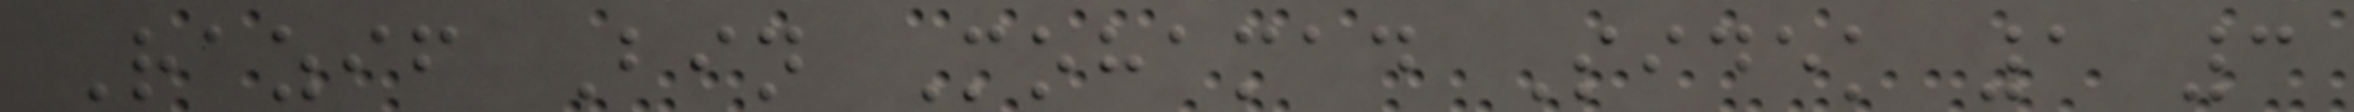Razif Bin Mohamad Sidek 1 3
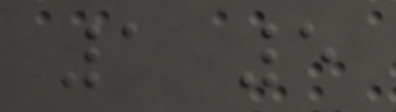1 5
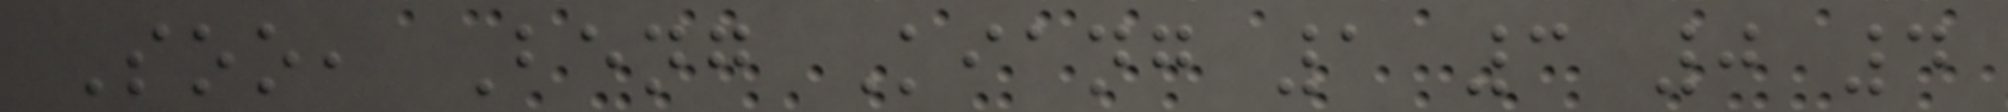Soo, Beng Kiang 1 3 0 4
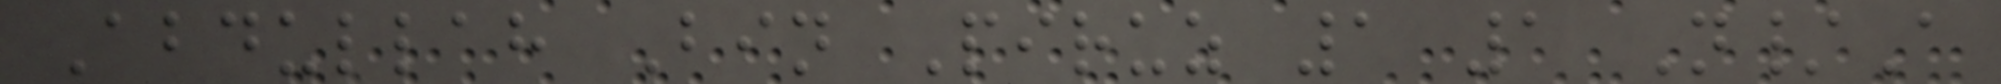Abdullah Bin Piruz 1 1 N/A
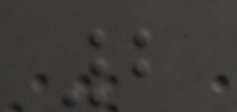2
